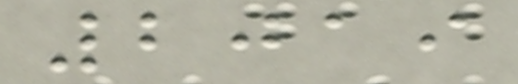2019
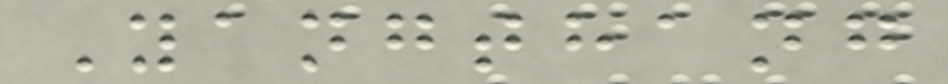Yangthang
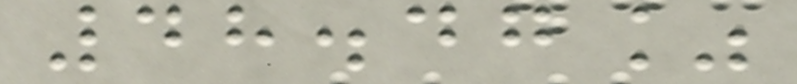48.47%
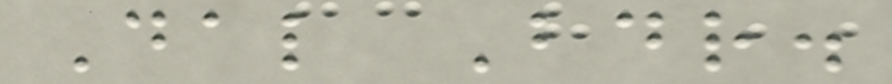Dal Bdr.
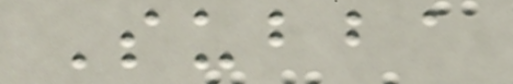Subba
